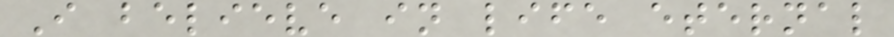I believe in life eternal
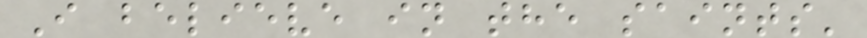I believe in the saints'
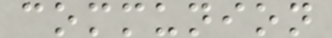communion
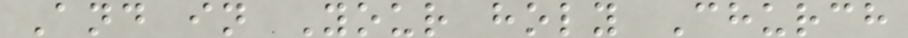And in Your holy Church
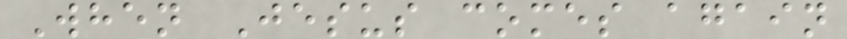When Jesus comes again
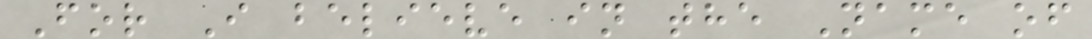For I believe in the Name of
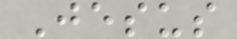Jesus
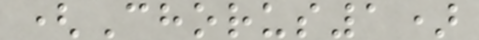(Chorus1)
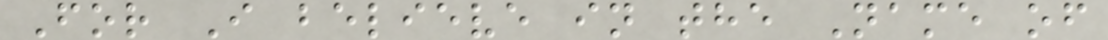For I believe in the Name of
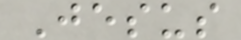Jesus
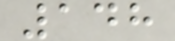148
